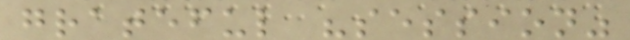grateful "session"
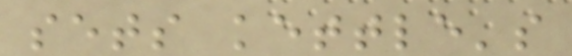sets kettle's
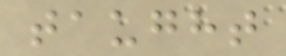taught
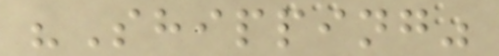"Shipping"
